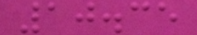10.35
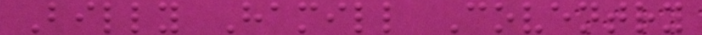Billy Hamill Coventry
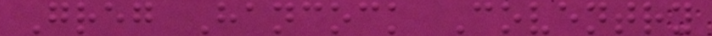Greg Hancock Coventry
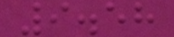9.58
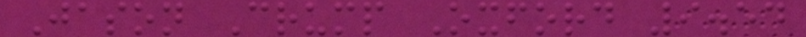Jason Crump Oxford 9.54
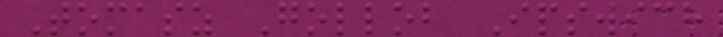Tomasz Gollob Ipswich
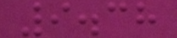9.38
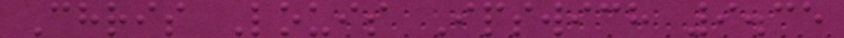Chris Louis Ipswich 9.35
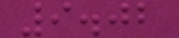9.02
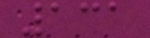131
